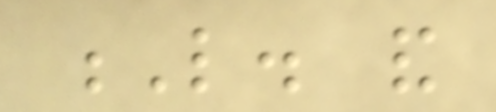L. and
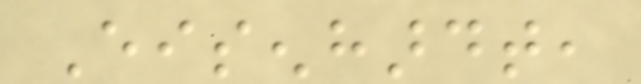Eisenhardt,
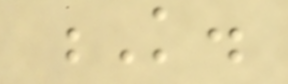K.
